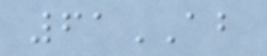61AB
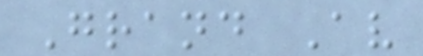Grand Av
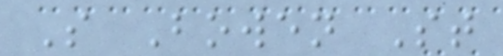S Bowen St
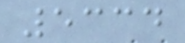5334
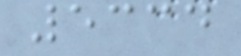5334
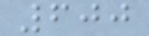600
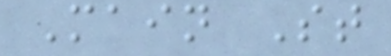Main St
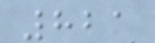821
